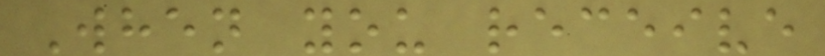When you receive
